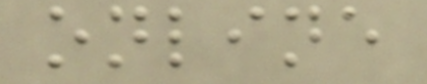online
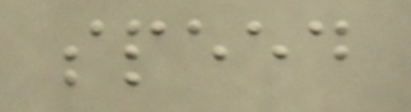speed
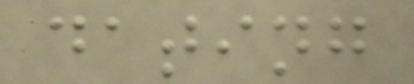dating
